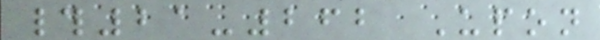#21-262 Upon
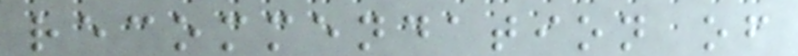recommendation of
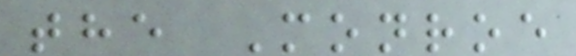the Monroe
